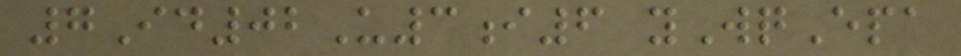7Id02U3i6 yWqEpa
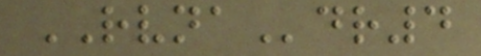RVNAdr4
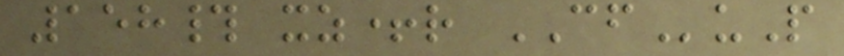158# xz+r CFuP
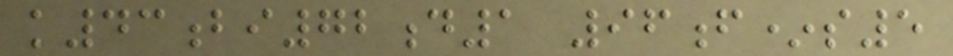k43bi72d1 96f*s5
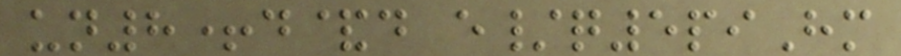un8+d&d e/q5piHm
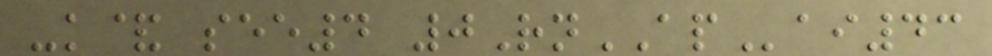-k& see4 0RnAPai43
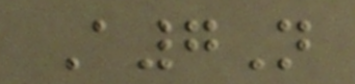A7N
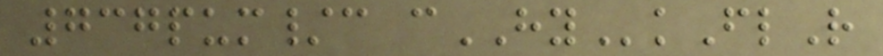737pum/c cHYkFlR
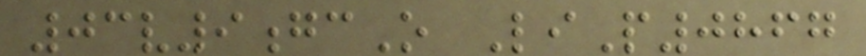03v9gcO LiP0867
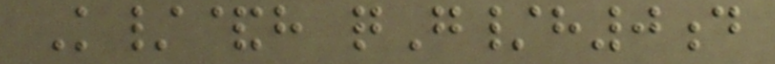K/&h qG/h0d
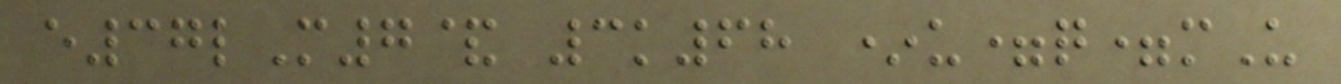e37lM7& 3k68 *u=q=mU
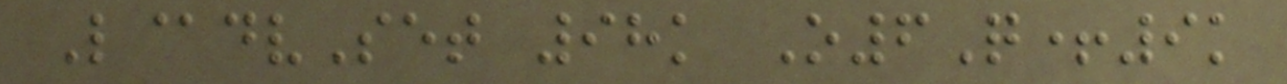L@dvSet 98k O6Q+9k
